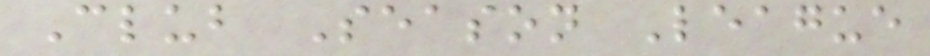Club Season League
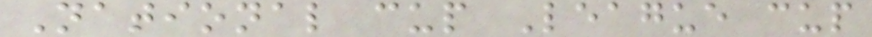National cup League cup
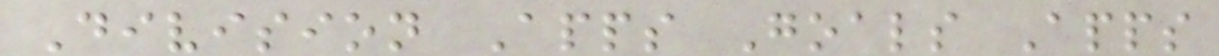Division Apps Goals Apps
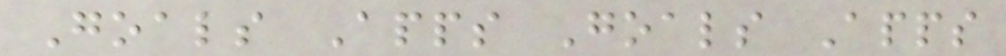Goals Apps Goals Apps
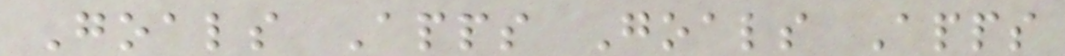Goals Apps Goals Apps
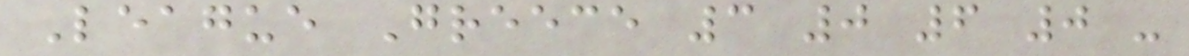League Greece 3 0 6 0 -
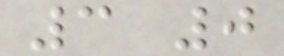3 0
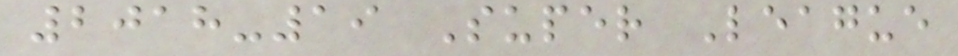2018-19 Super League
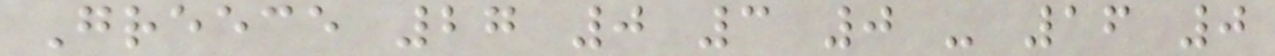Greece 27 0 3 0 - 16 0
